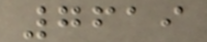7619
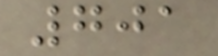701
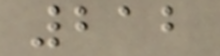212
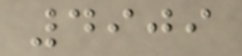4909
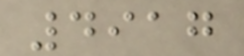4917
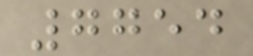7754
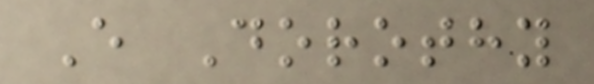E Dorothy
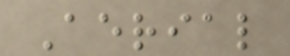Aerial
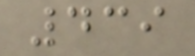439
